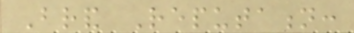Brand Reputation:
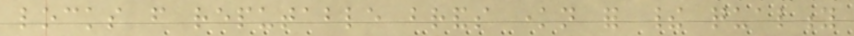locks from reputable brands known for their quality
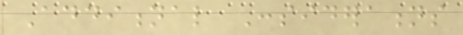Additional Considerations
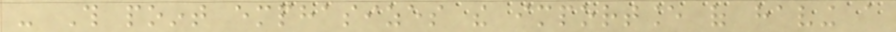- This point emphasizes the importance of having a
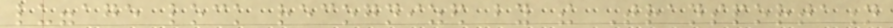luggage lock recognized by the Transportation
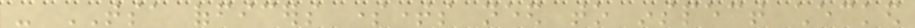- TSA officers sometimes need to inspect checked
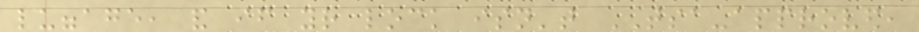luggage, and if your lock isn't TSA-approved,
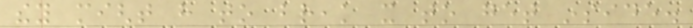they might have to break it to get inside.
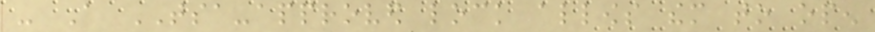- A TSA-approved lock allows them to open
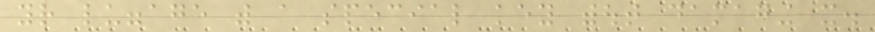your luggage with a special key without damaging it.
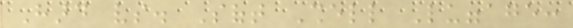Hard vs. Soft Shell Luggage:
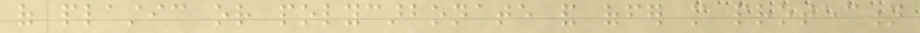of plastic or polycarbonate and offer more protection
